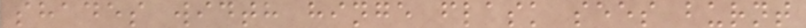shades width hinge flask sees burnt
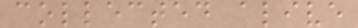collected alive
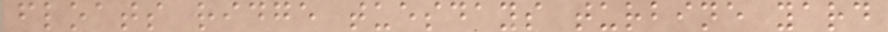floats ridge tuesdays turbine yard
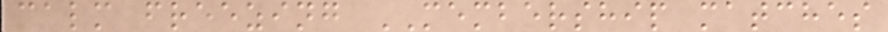calm freezing MEMBERSHIP matches
